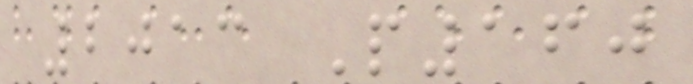2013 P160
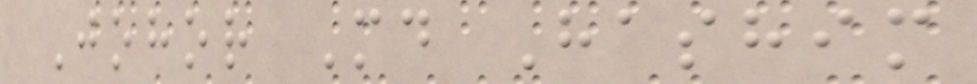Johor Md Hashim
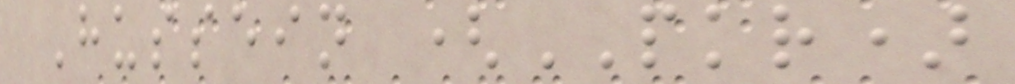Hussein (PKR)
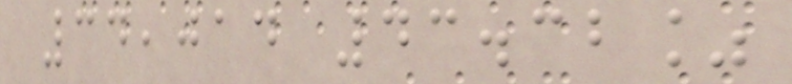34,014 43.32%
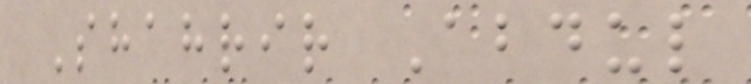Shahrir Abdul
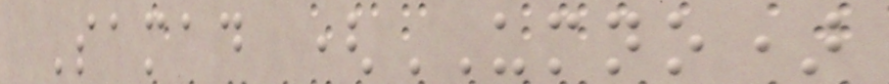Samad (UMNO)
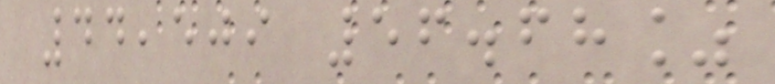44,509 56.68%
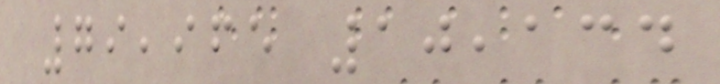79,965 10,134
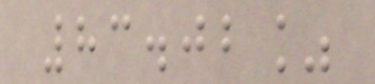83.02%
